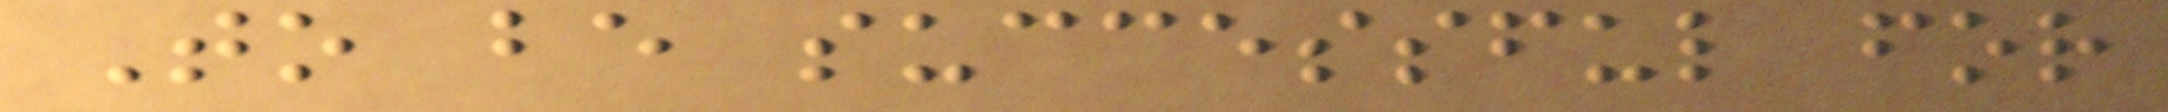To be successful for
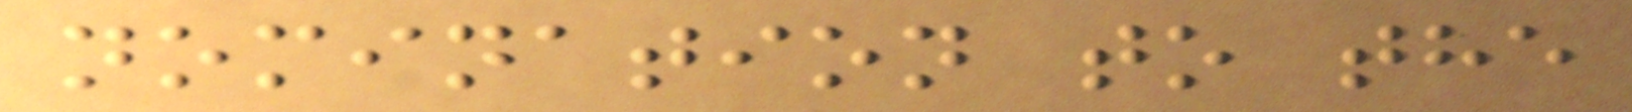nomination to the
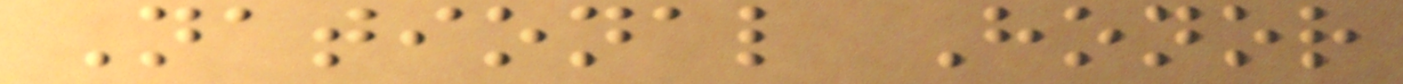National Honor
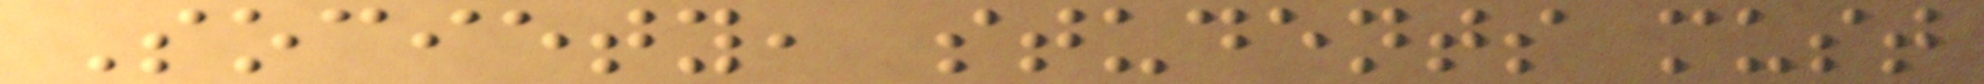Society, students must
